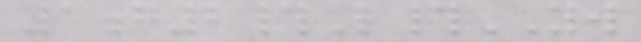1g2#L#YW
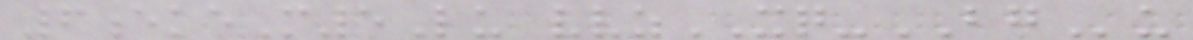6ekeM5Lu vvzXQ-BGu
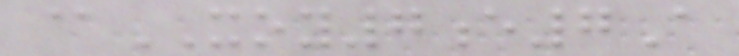@XOY7e7A
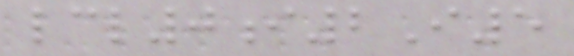lcl0i2I5
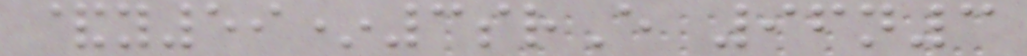&y59*3srE 96n3
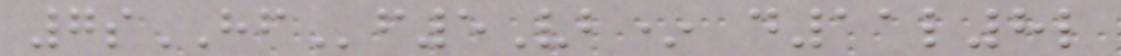7sHFf5Vb* d11l8l
